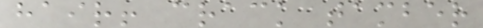hair! crack tamber
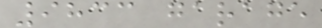9833 garage
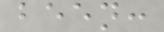been:
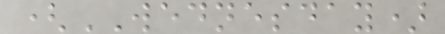(WEDNESDAY)
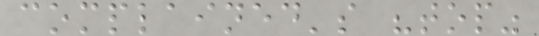complained's "top"
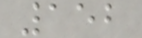152
